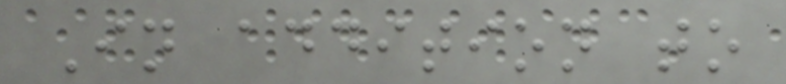In addition to
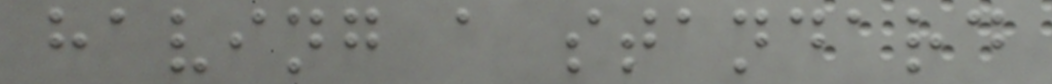having a standard
